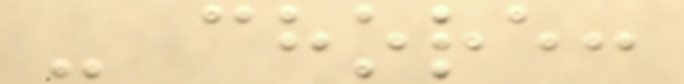- chore:
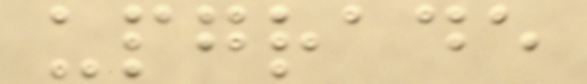upgrade
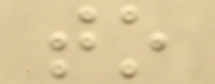to
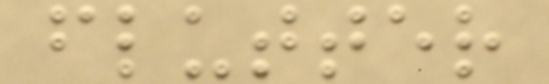flutter
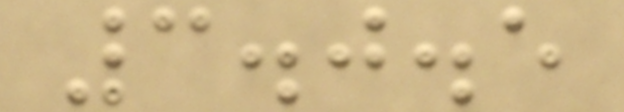3.0.5
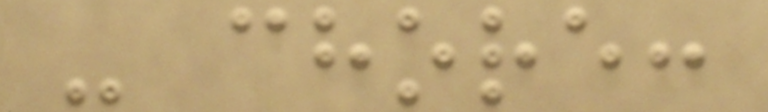- chore:
